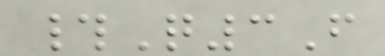#Q3F
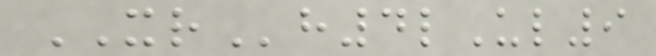XRh4lUl9
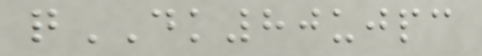qDK80ujpc
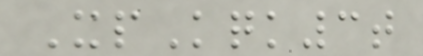XpKqk3t
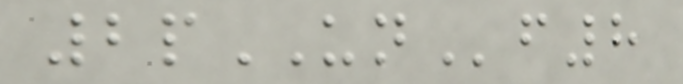2pUNf8
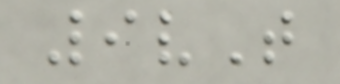9vT
